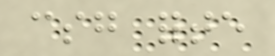csg forte
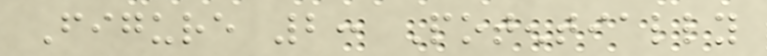Figure 2: Potentially
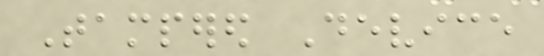Tampered Device
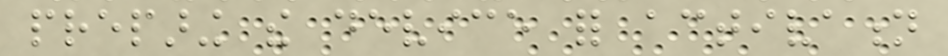preparing the device for activation
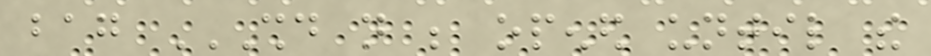bag SHOULD NOT BE OPENED UNTIL THE
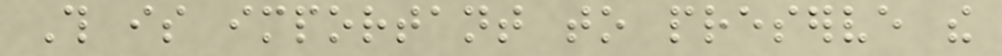This is important to preserve the
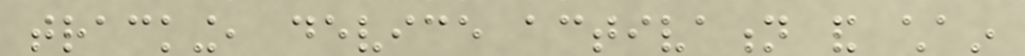tracking, device activation and chain
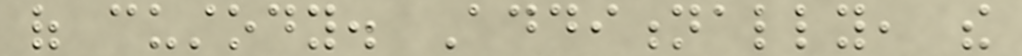of custody. Additionally, the
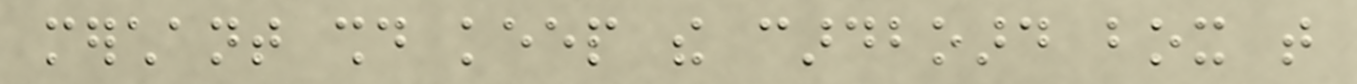merchant should keep the cardboard box that
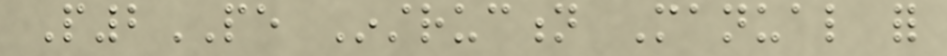P2PE Instruction Manual for
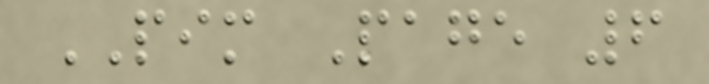PIM Page 6
